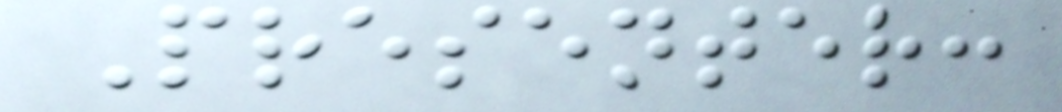Presenter:
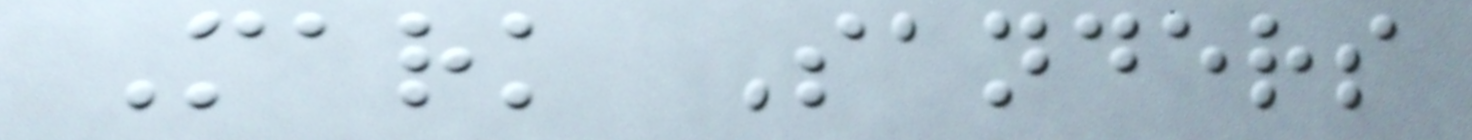Mark Sanders
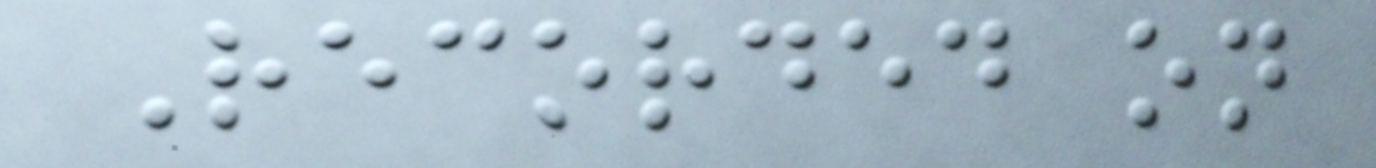Recorded on
